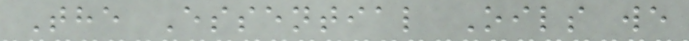The Essential Oils we
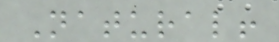Natural!
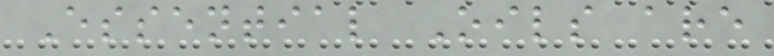Essential Oils are
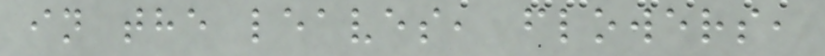in the leaves, flowers,
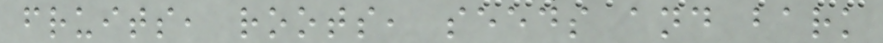fruits, roots, seeds and bark
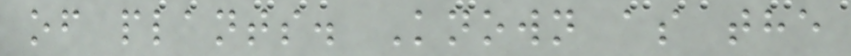of plants. Known as the
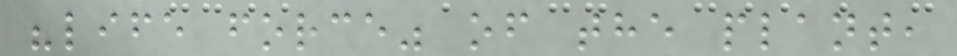"life force" of the plant,
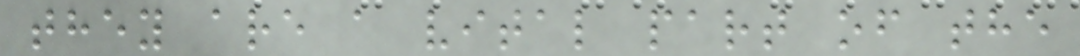they are a vital part of the
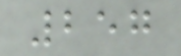257
